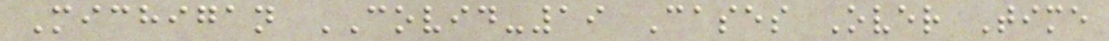Michigan COVID-19 Cases Over Time
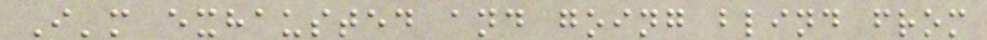I'm exhausted and going blind from
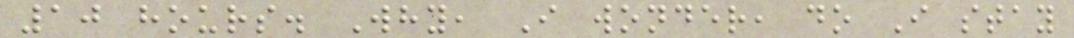10 hours. Why, I wonder, do I stay
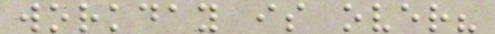workday is over?
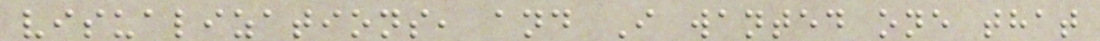visualizations, and I wanted one that
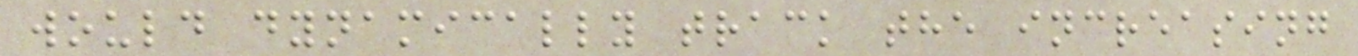would dynamically track the increasing
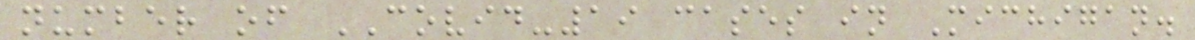number of COVID-19 cases in Michigan.
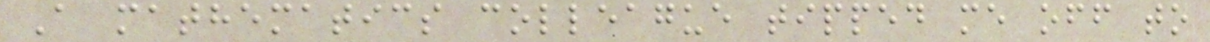A mathematics colleague tipped me off to
